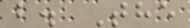b. The
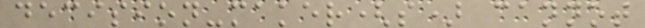decision-maker(s) cannot
